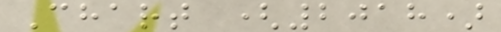Chart (2018)
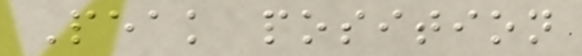Peak position
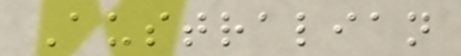Australian
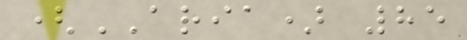(ARIA) 85
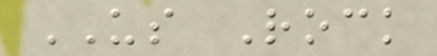US Rock
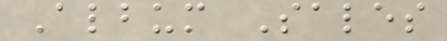Album Sales
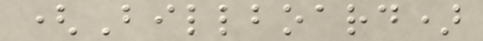(Billboard)
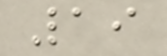19
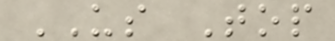US Top
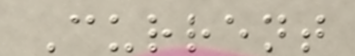Current
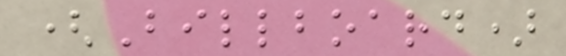(Billboard)
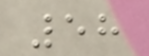58
